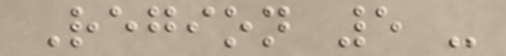Region 5 -
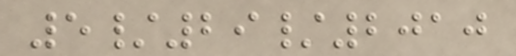5/29/2010
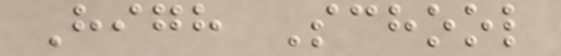High School
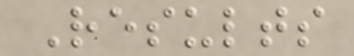Results
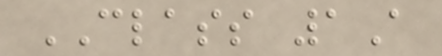CLASS 1A
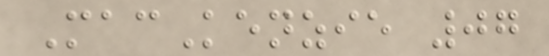MacKenzie 07
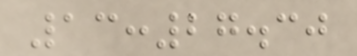13:27.30
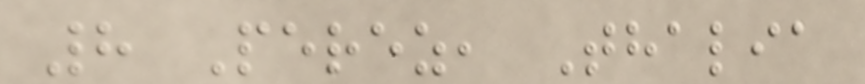8 Perez, Thalia
